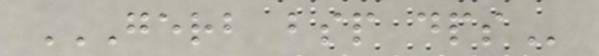GERB BSP DPS
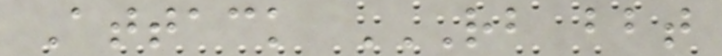Attack RB BBT
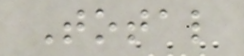Total
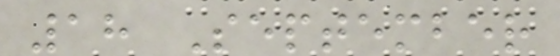18 September
